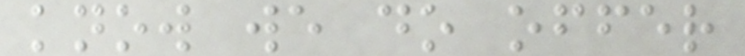know we do offer
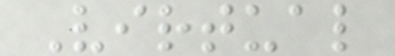Virtual
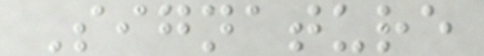Signature
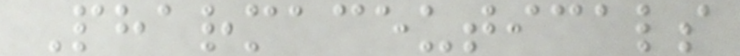Pharmaceuticals
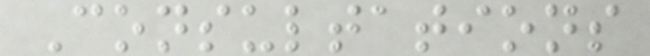Consultations
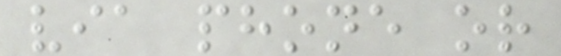via phone or
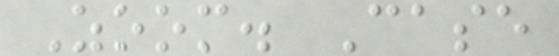Zoom. Case
